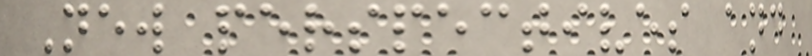New perspectives and
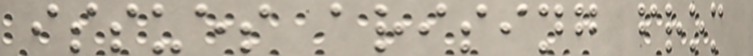issues arising from
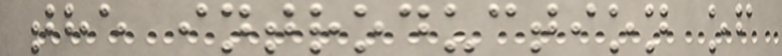the introduction of
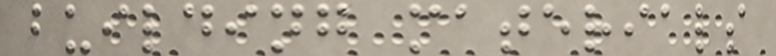building materials
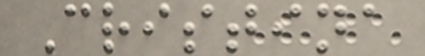Cristina
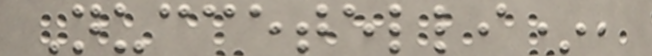Nuccetelli*,
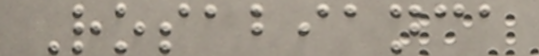Rosabianca
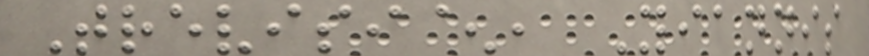Trevisi^, Yiannis
